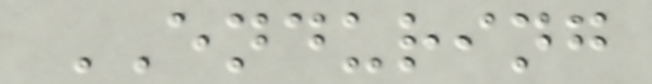ENDURING
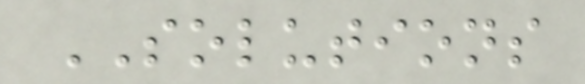SOLUTIONS
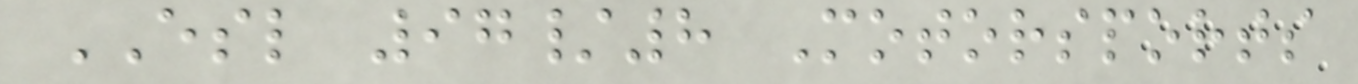ESL 97/8 Motorsports
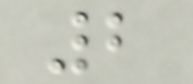2
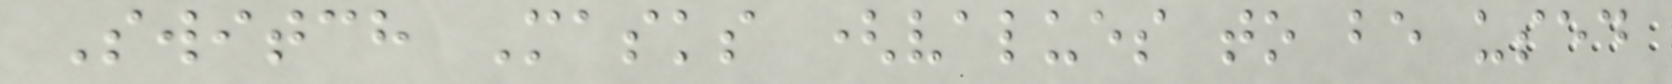Switch Masks (values to be used
